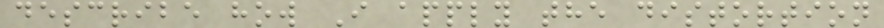describe how I apply the distortion
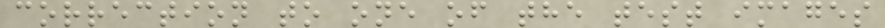correction to one of the test images
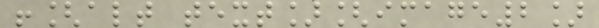![alt text][image2]
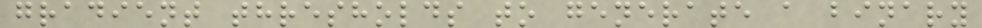gradient thresholds to generate a binary
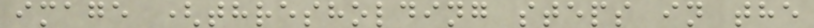image (thresholding steps in the
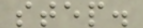step.
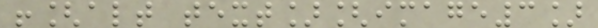![alt text][image3]
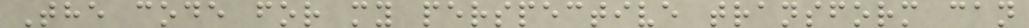The code for my perspective transform can
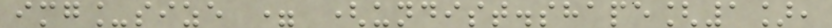img_size = (undist.shape[1],
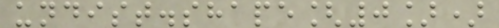undist.shape[0])
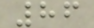86
